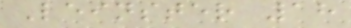Leinster 18
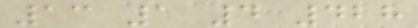13 1 4 428
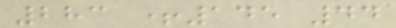283 +145 44
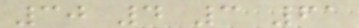30 4 3 61
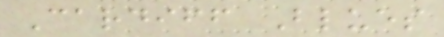Cardiff Blues
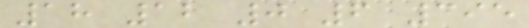18 12 0 6 395
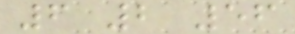6 2 56
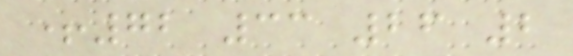+72 33 26 2
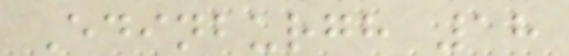Edinburgh 18
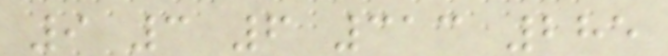9 3 6 313 285
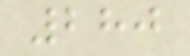280
